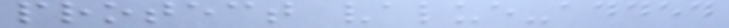protect value-added
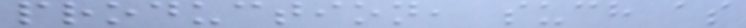production, such as
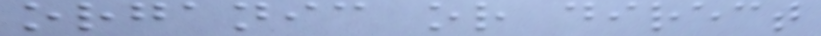organic or direct
